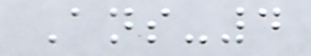Ans-4
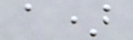a)
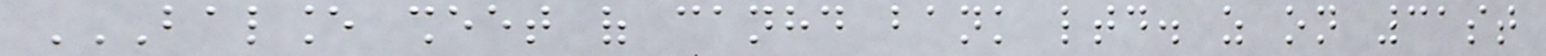BALANCE SHEET OF CANHD BANK LTD. AS ON 31ST
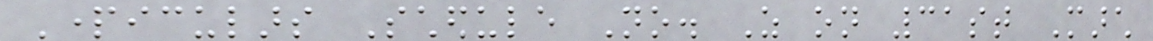Particulars Schedule No. As on 31st March
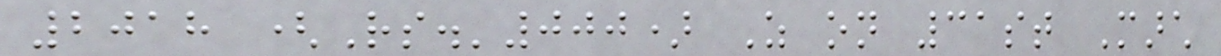2018 (Rs.'000) As on 31st March
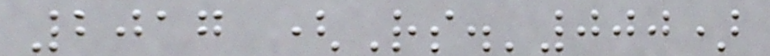2017 (Rs.'000)
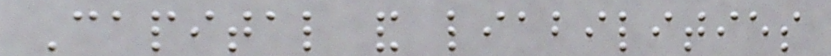Capital and liabilities
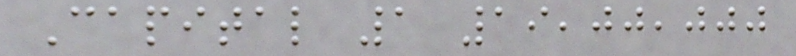Capital 1 19,00,000
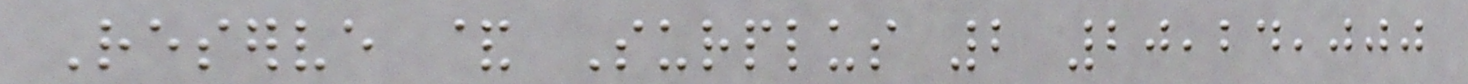Reserve & Surplus 2 20,24,000
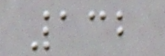132
